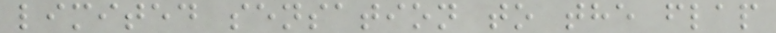limited sensation to the flap
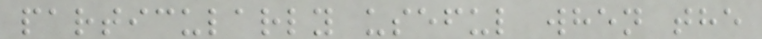particularly useful when the
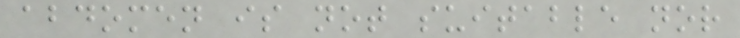abdomen is not suitable nor
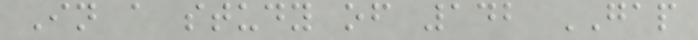In a study of 142 GAP
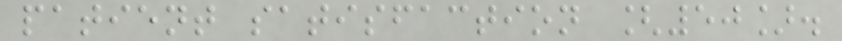patient satisfaction [50].
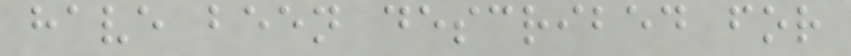have been described for
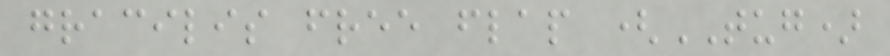gracilis free flap (TUG)
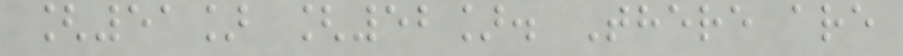[51] [52]. There are
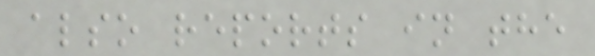also reports in the
